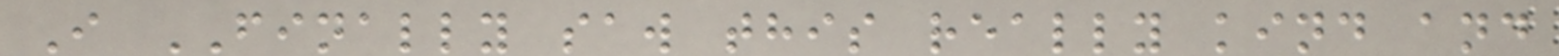I FINALLY saw this really kind and
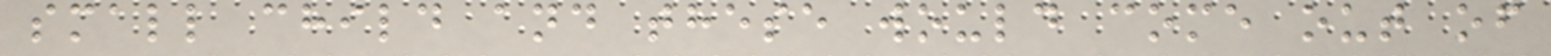small child and these would come out of
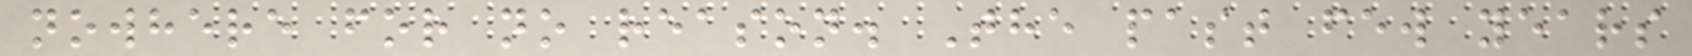nowhere for no reason. The past few years
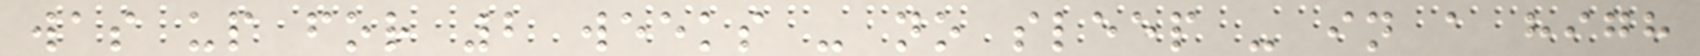was up for 2 weeks - no sleep - in a high
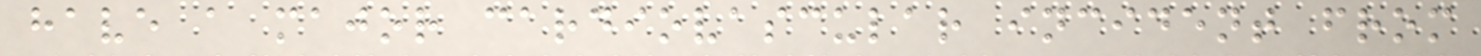have a major cardiovascular incident from
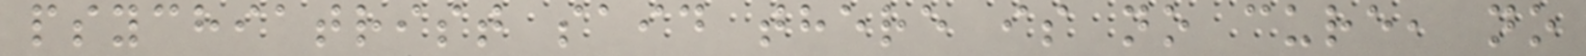psychiatrist said there is no cure, no
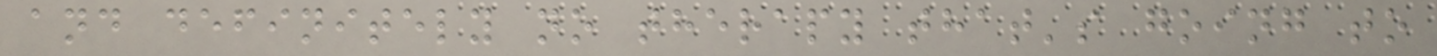and definitely no therapy that's going to
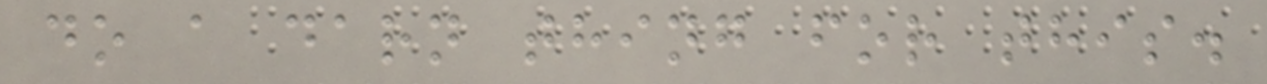do a darn thing for this.
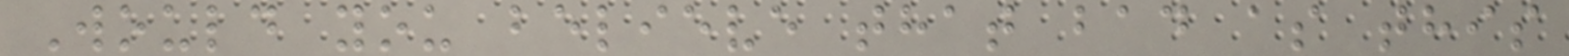Would you believe that bad as this
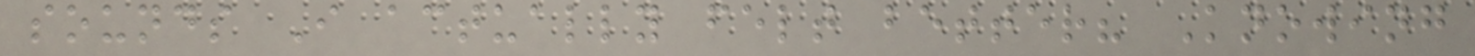sounds I actually felt better? Knowing
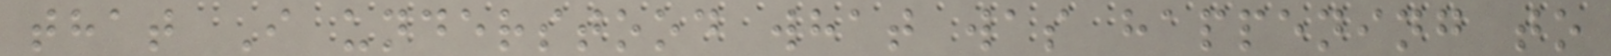that I understood what was happening to
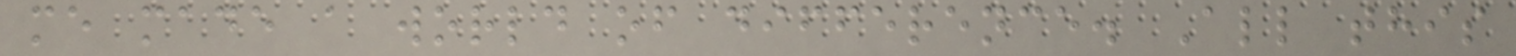me made a world of difference. All this
